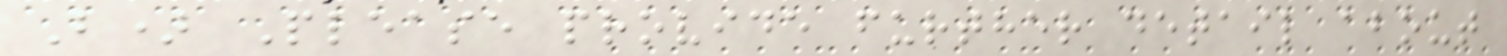B) Please provide further detail about
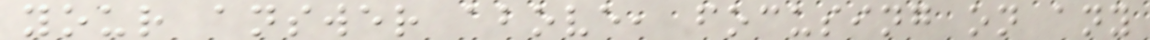your answer above, focusing on any
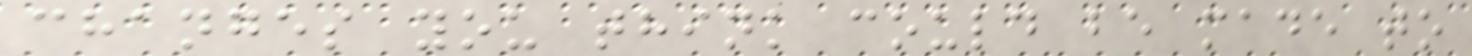changes you think could be made to
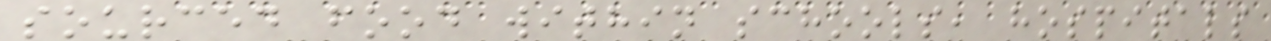sourced food within schools, hospitals
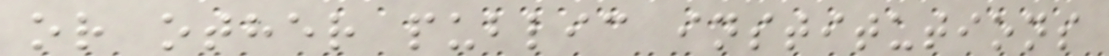or other public institutions
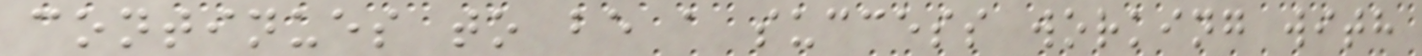continues to be a success working with
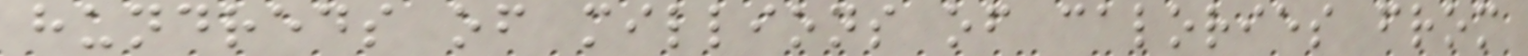hundreds of millions of calories from
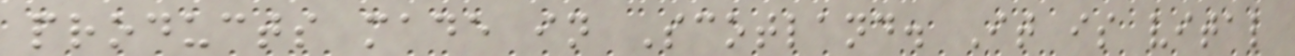products made in Scotland. It is vital
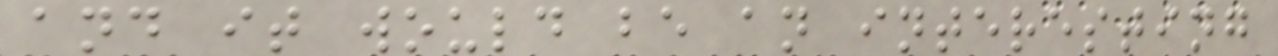and it would be an interesting
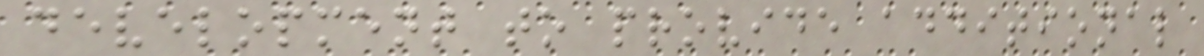development to provide additional
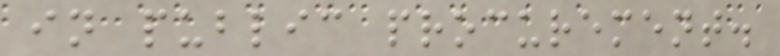in public procurement.
